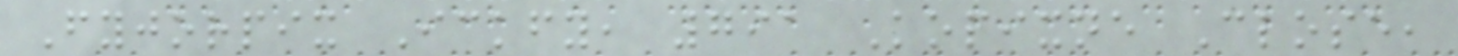Fyjorpix Ickfy, 791 Kopixne Close,
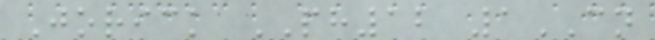Jorick PH12 1CN
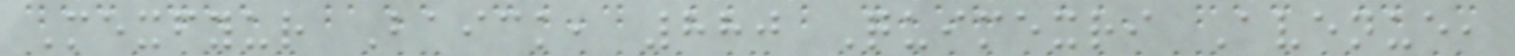Mexfyur Baick, 880 Quimexri Avenue,
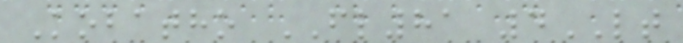Kobatho FL81 4LT
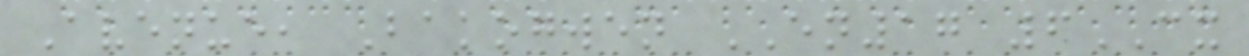Avenue, Bakogwen EN17 6CX
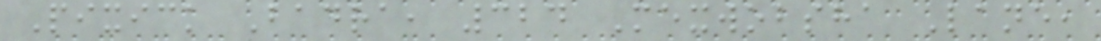Pixick Badra, 324 Mexwobsha Lane,
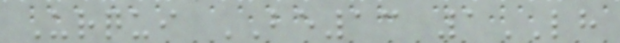Urqui BE13 1LH
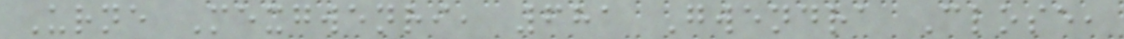Urne Mexgwenri, 681 Gwendra Close,
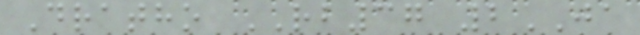Dratho RB37 2JA
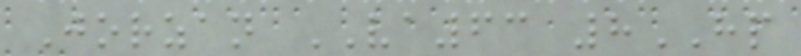Jorzan VA63 8HP
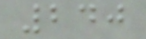240
